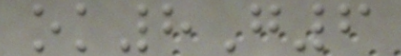ok8G6
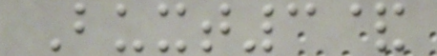Buxt3&
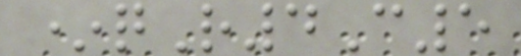*qR4C5
